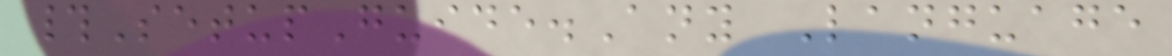#SetupGuide.Any Language
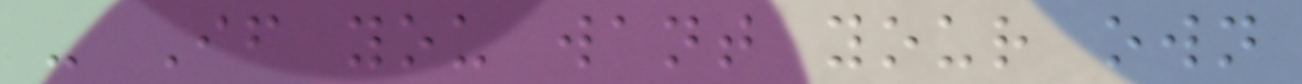- If you want your own
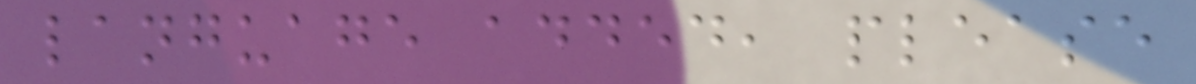language added, please
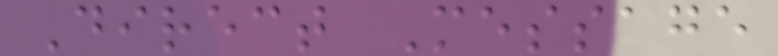Direct Message
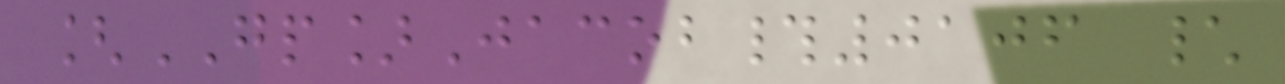[GP]Jacob#0106 \
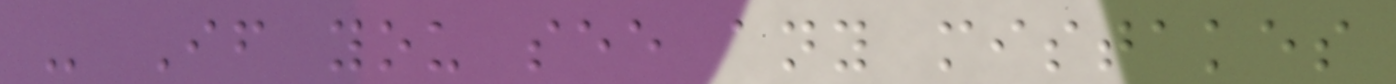- If you see any mistakes
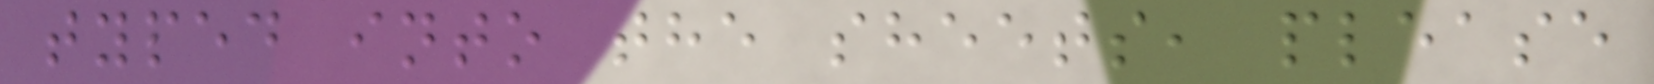typed into the sheets, please
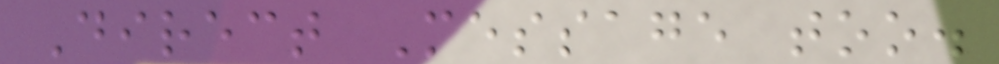Direct Message too.
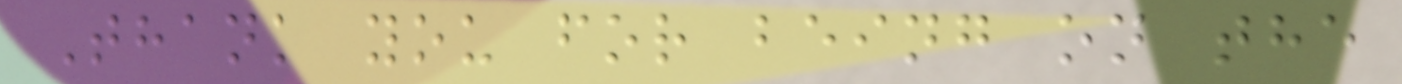Thank you for being on the
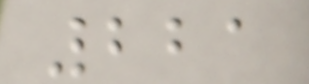221
